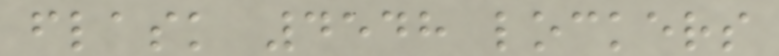flask 4548 lockers
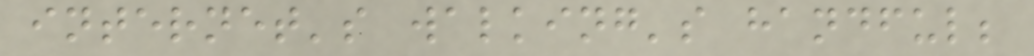internet's walking's handful;
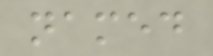named
